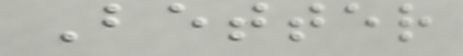Better
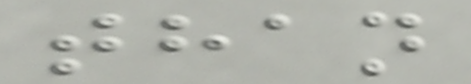than
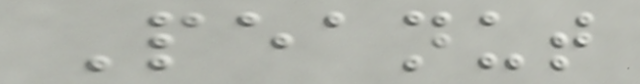Peanut
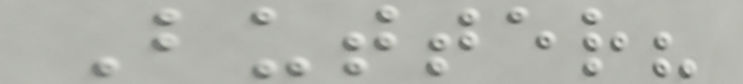Butter?
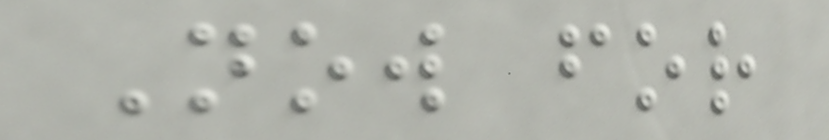Now for
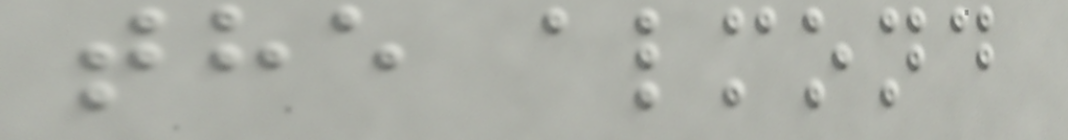the almond
